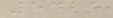5425
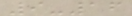9-16
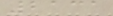2131
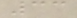33
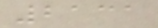2131
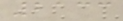2133
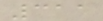311
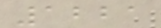1221
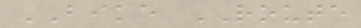BIKE ROUTE
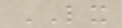LX
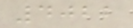4022
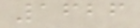1626
